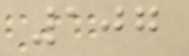107
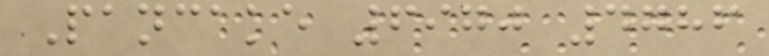Pancake 6970 4786
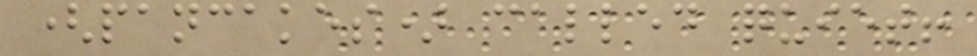(pancakes) called quiet!
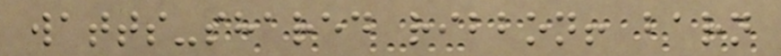watts-shared ribbon! barn
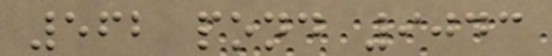562 pond 9043
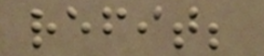refit;
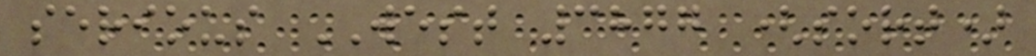serious WEST 3877 (sort)
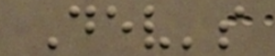Dev's
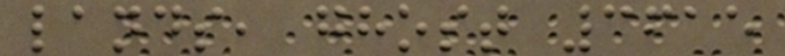lands, ghost 3615
